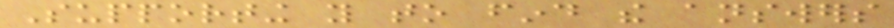Supporting you to find the answers
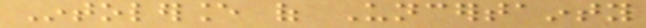Intolerance of Uncertainty
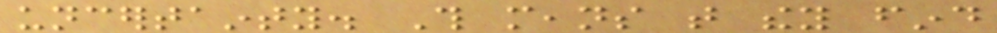uncertainty. This means that they find
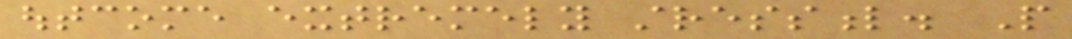outcome extremely stressful. People
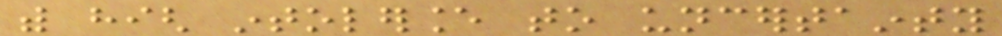with high intolerance to uncertainty
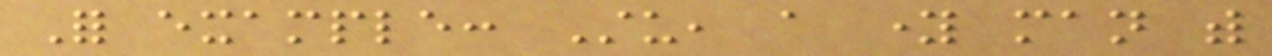For example: Stu, a young man with
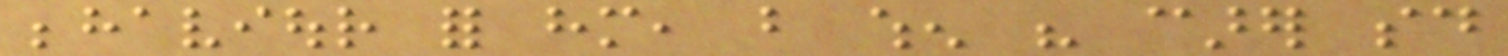behaviour for him, but when his carer said
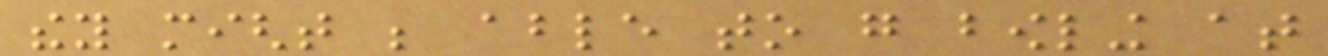they might be able to go bowling at
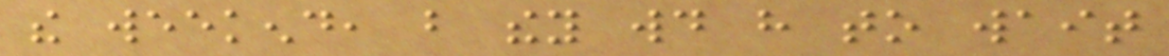the weekend, but they would have to wait
